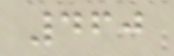460
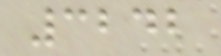3242
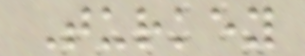Turkey
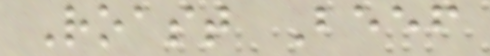Roast Beef
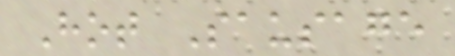Hot Sausage
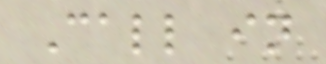Call in
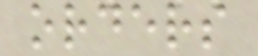orders
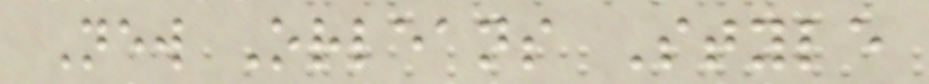New Orleans Style
